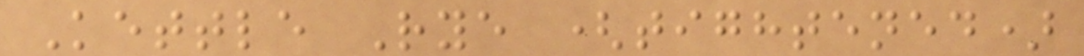Kettle Rye (tightened)
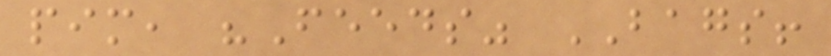pim, "Feeds" BAGS!
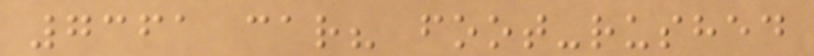7361 car? foot-rushed
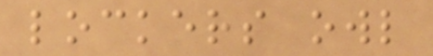lockers owl
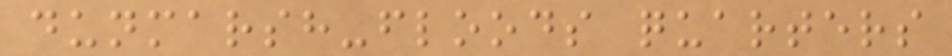dunmarsh-floods quarters
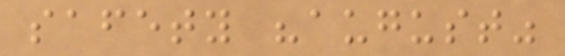safety "august"
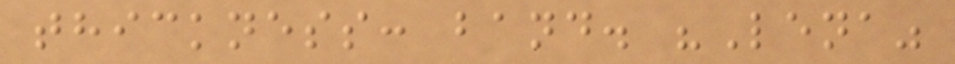thickness: band. "Lena"
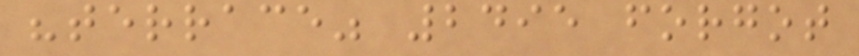"terrace" 2495 forgot
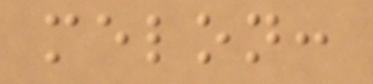melon:
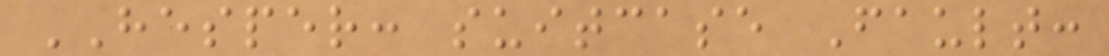HESPER: suitcase Fault:
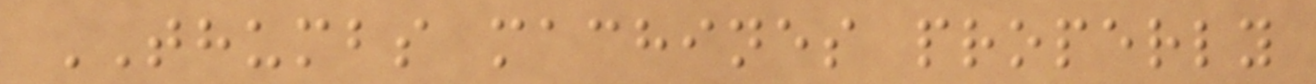THUMBS machines properly
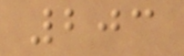203
